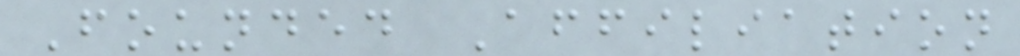Founded Affiliation
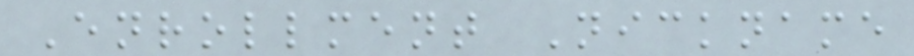Enrollment Nickname
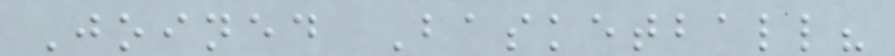Joined Basketball?
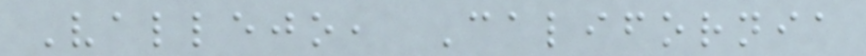Vallejo, California
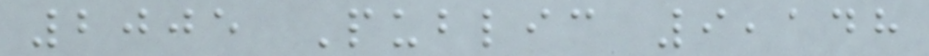2005 Public 9,148
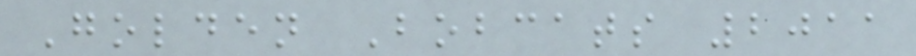Golden Bobcats 2011
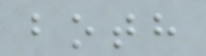both
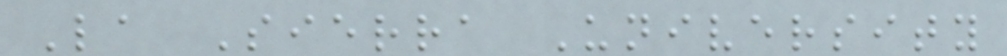La Sierra University
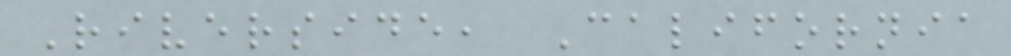Riverside, California
